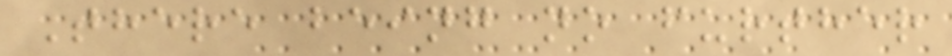There being no further
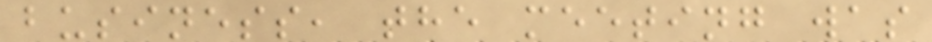business, the meeting was
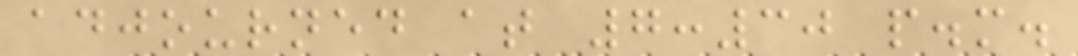adjourned at 7:30 p.m.
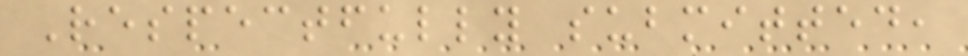Respectfully submitted,
